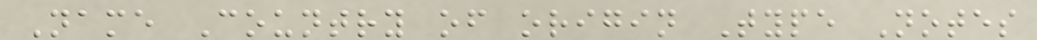Name Country of origin Type Notes
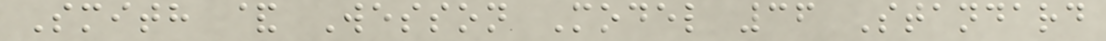Smith & Wesson Model 36 Standard
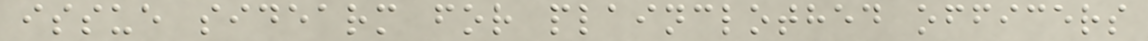issue sidearm for plainclothed officers
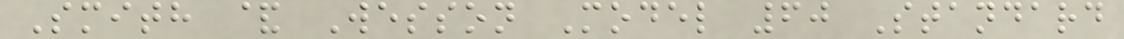Smith & Wesson Model 60 Standard
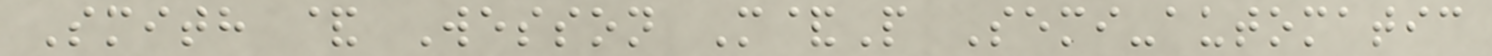Smith & Wesson M&P Semi-automatic
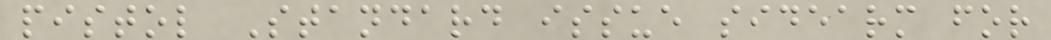pistol Standard issue sidearm for
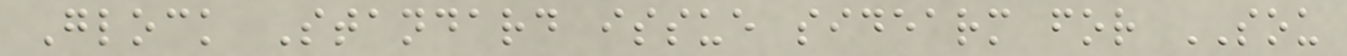Glock Standard issue sidearm for SOU
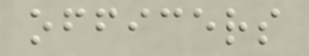officers
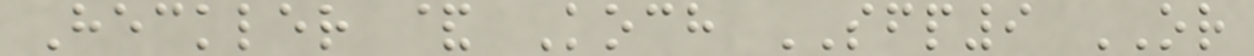Heckler & Koch SFP9 OR
